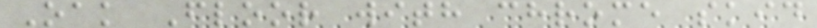Oak Floor with chrome skid
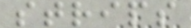strips
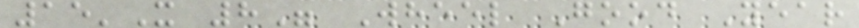15'X 8" Wheel Good Year
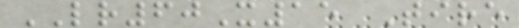LR60X15 Tire
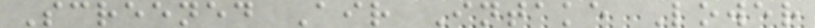Screened Air Intake Lower
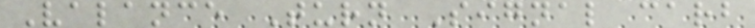Valance Turn Signal carb
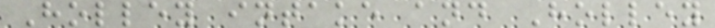Holley intake and Holley
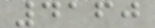4160
